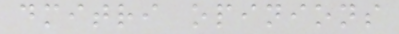dmitri opinions
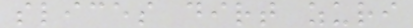slices dirt zuri
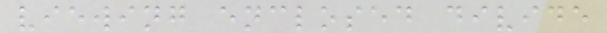viewing enclosed divide
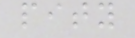pity
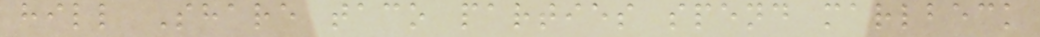hill Share taco parties spend marlbeck
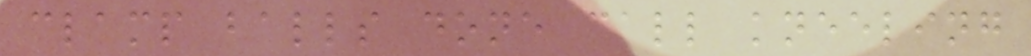clamp balls done call kneeling
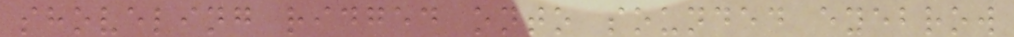shoveling ridged onto sounded eyebrow
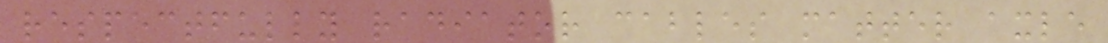respectfully radiator cables matter axle
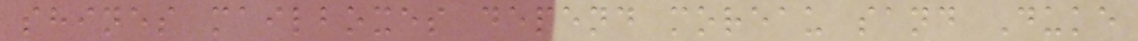shines mailboxes depend moreau sand Duke
